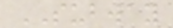SUBWAY
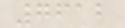7612
